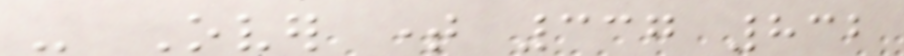- Over time 337 832
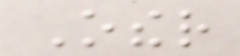Other
